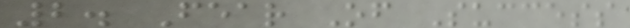2. Fear Of Success
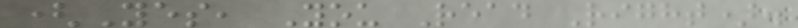(Yes, You Read Right).
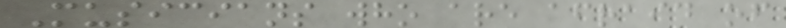Musicians who are afraid of
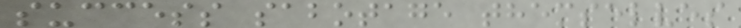success sabotage themselves
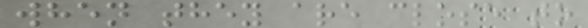when they are close to
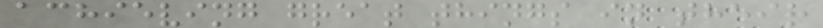achieving great things in their
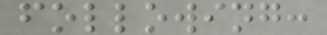following:
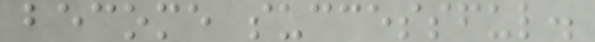become successful.
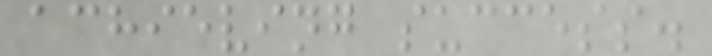achieving success.
